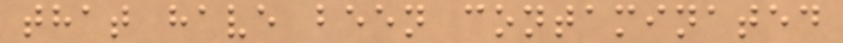that have been contaminated
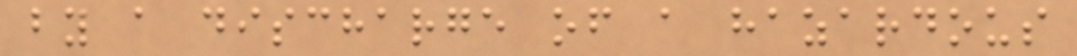by a discharge of a hazardous
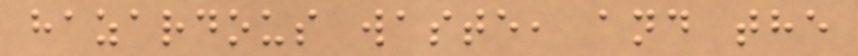hazardous waste, and the
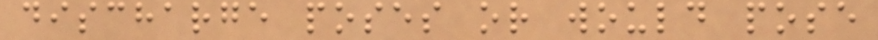discharge poses or would pose
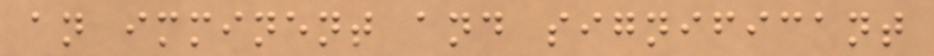an imminent and significant
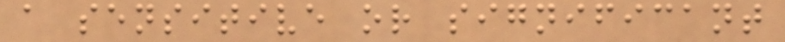a sensitive or significant
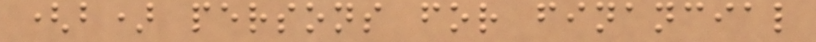(b) persons for financial
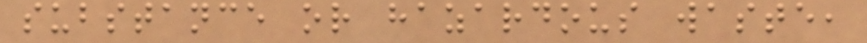substance or hazardous waste,
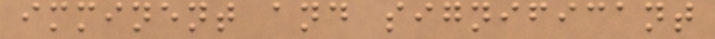imminent and significant
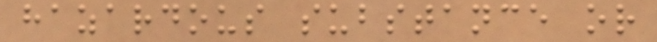hazardous substance or
